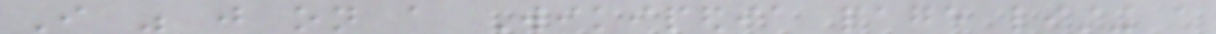I was just on a Wikipedia page listing a
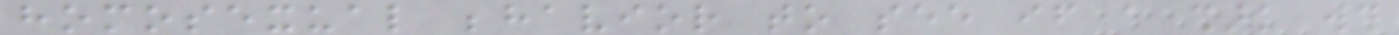homosexual behavior to see if a shark would
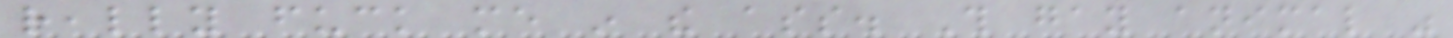really fuck me in the ass. This gay animal was
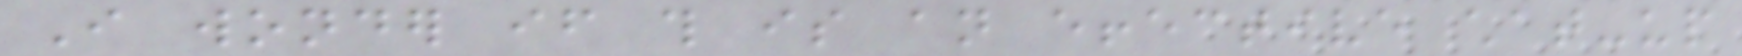I wonder if this is an effective chat-up
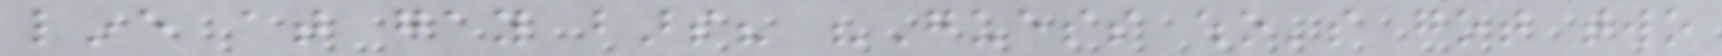line at gay bars? "Guess who's got two
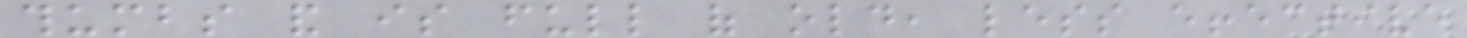thumbs and is full of old, less effective
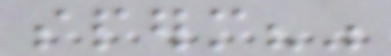sperm?"
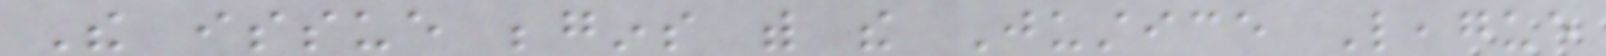The issue begins with the Justice League
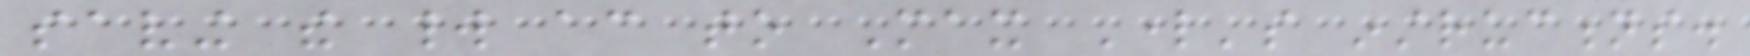saving the world according to Max Lord's instructions.
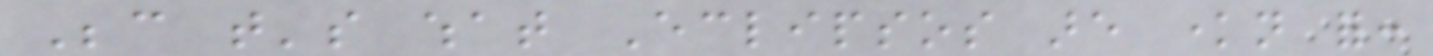Because that's what Eclipsos are known for:
